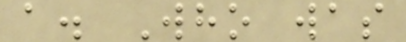a. Who was
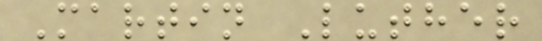Martin Luther
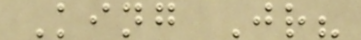King Jr?
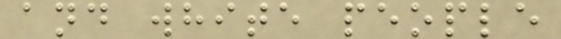and white people
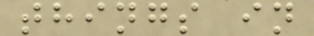things in
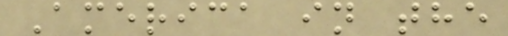America in the
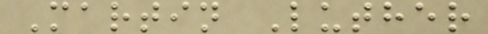Martin Luther
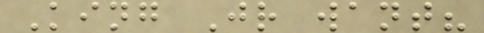King Jr want?
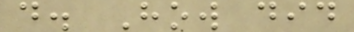d. How did
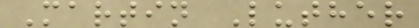Martin Luther
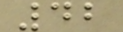42
